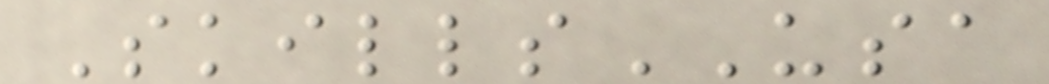SkillsUSA
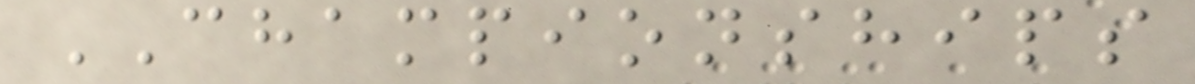CHAMPIONSHIPS
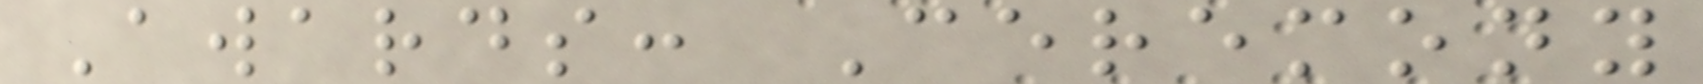Awards: Ceremony
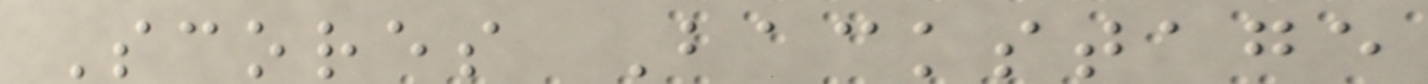Scores Backstage
